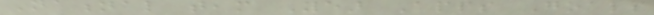National team Year Apps Goals
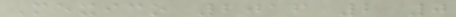Mexico 2016 2 0
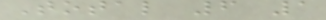Total 6 1
